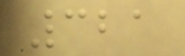321
